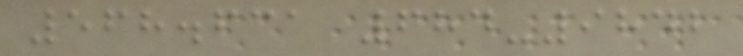568.631 684-9842
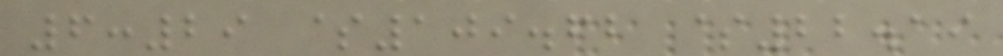6:29 $109.62 $22.19
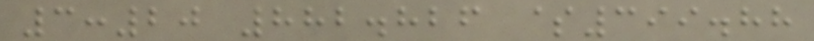3:20 882.826 $399.88
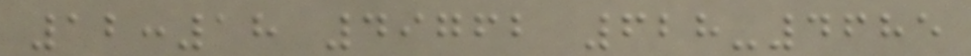12:18 49762 628-4685
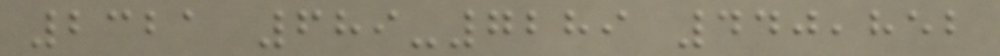2321 689-7289 440,852
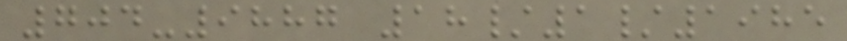704-9887 18/1/1985
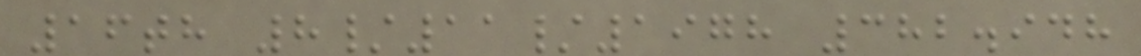16th 8/11/1978 382.948
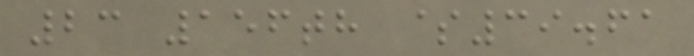23 156th $39.61
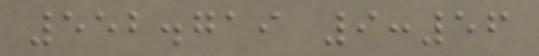552.719 9:56
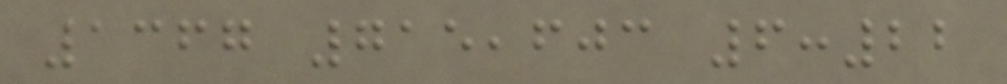1367 715,603 6:22
